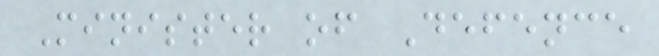Minister of Defence
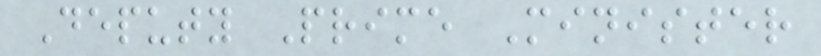Deputy Prime Minister
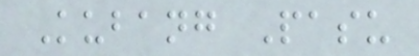Kubang Pasu
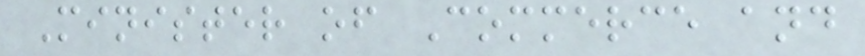Minister of Commerce and
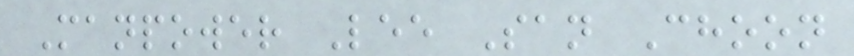Manpower Lee San Choon
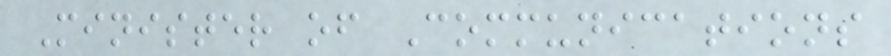Minister of Communications
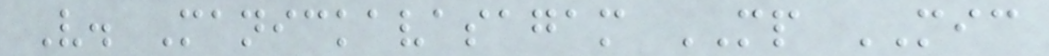V. Manickavasagam MP MIC
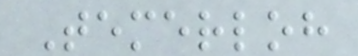Temerloh
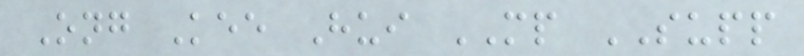Ong Kee Hui MP SUPP
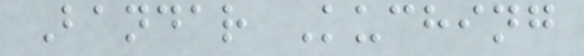Bandar Kuching
